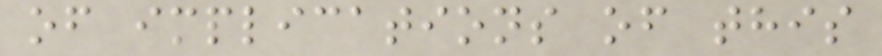of implications of this
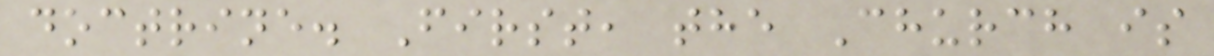doctrine. First, the Church is
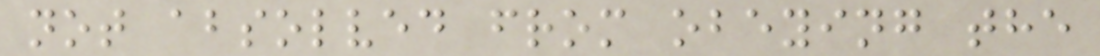not absolved from obeying the
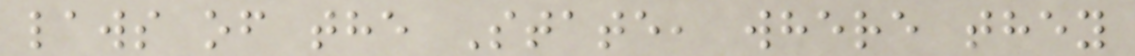laws of the State, where they
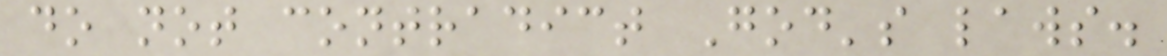do not contradict God's laws.
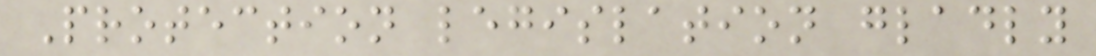Protection legislation gladly
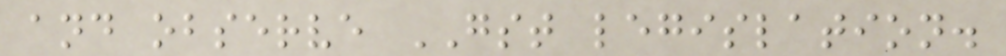and observe GST legislation.
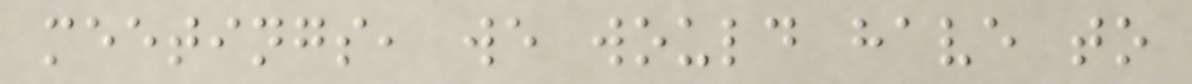meetings, we would have to
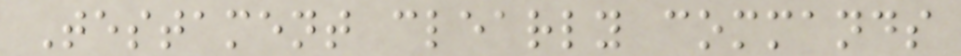Testament clearly commands
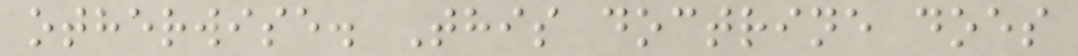otherwise. This doctrine does
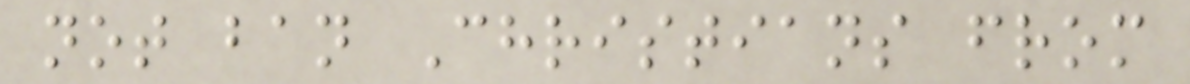not ban Christians from
